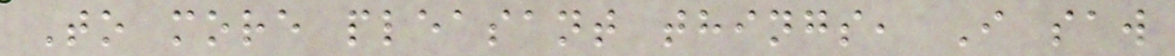To more pleasant things, I saw
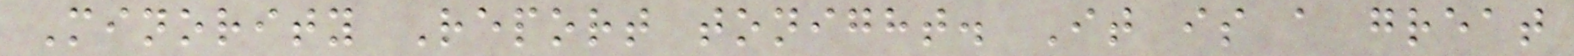Minority Report tonight. It is a great
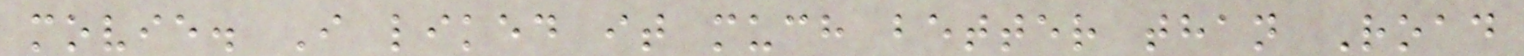movie. I liked it much better than Road
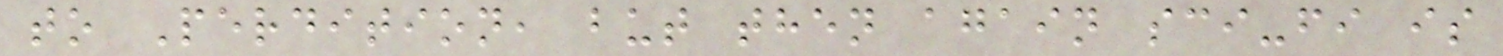to Perdition, but then again sci-fi is
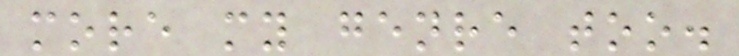more my genre too.
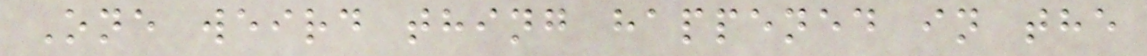One weird thing happened in the
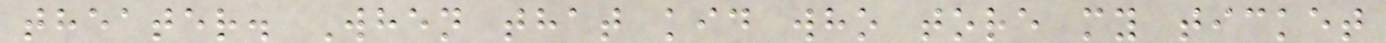theater. When that kid who tore my ticket
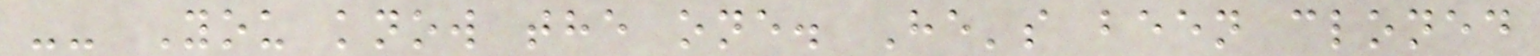-- You know the one. He's been cloned
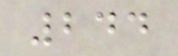244
